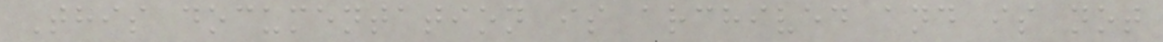This documentation is archived and is not
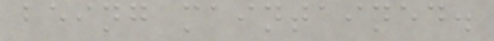being maintained.
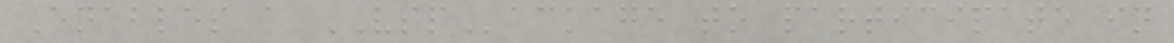Enables a VSPackage to participate in
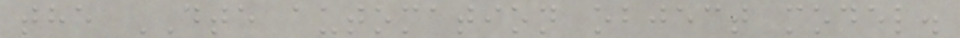the DTE automation object model.
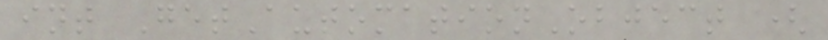int GetAutomationObject (
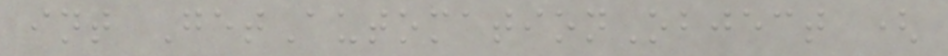int GetAutomationObject (
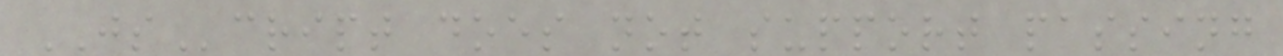JScript does not support passing
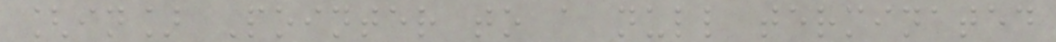[in] Pointer to a null terminated
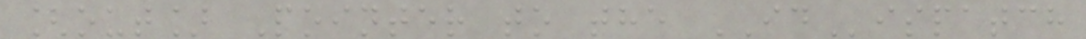[out] Pointer to the IDispatch
